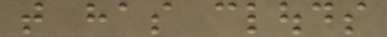that has clouds
